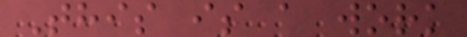This is a work
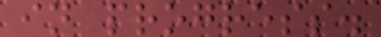in progress.
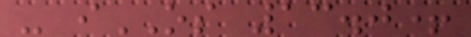- iOS 13.0+
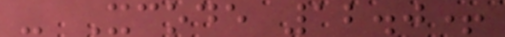- Xcode 12.0+
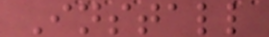Install
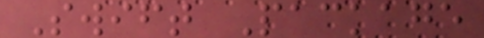Swift Package
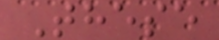These
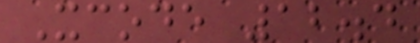Xcode 12.4
